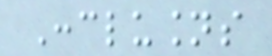Conclusions
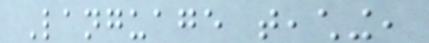Language teaching,
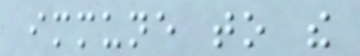immune to the
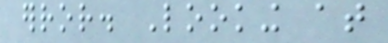error. Looking at
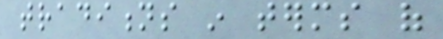traditions in terms of
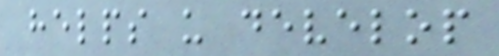helps us develop
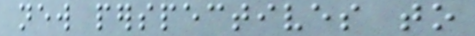new perspectives to
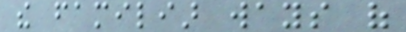the familiar ways of
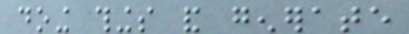doing things and generate
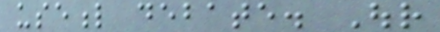useful debate. Our
